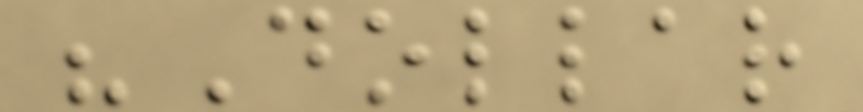"Dollar
